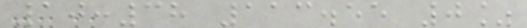10:38 113.55 0%
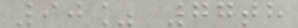90% 77th
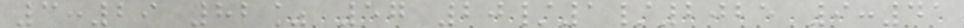3:29 82% 57 20/1/2025 9:41
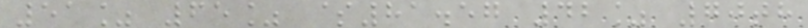51% 65% $81.57 42% 70th
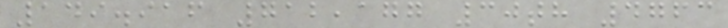149.916 712,177 30th 4763
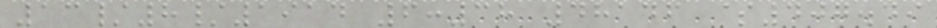13/8/1914 6:38 48146 $407.49
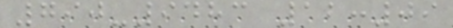790-9483 12:09
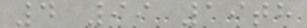4 99 19th
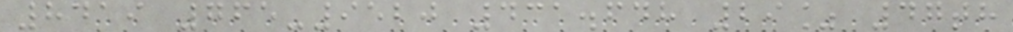8419 765-9520 431.648 29% 47th
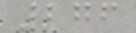276
